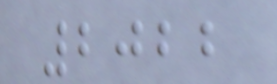2022
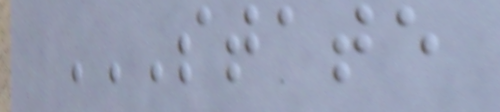STATE
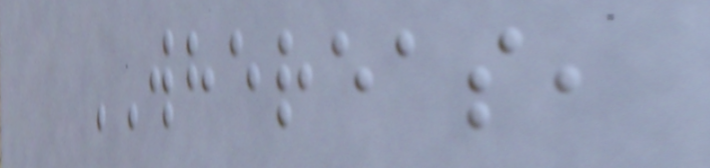WHEREAS,
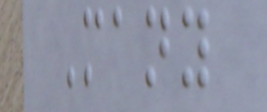Many
